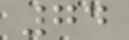74
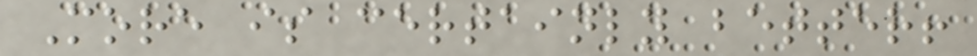More is certainly better!
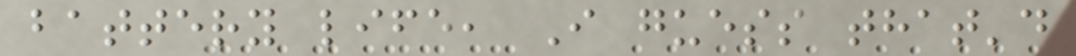battery life, I guess that'd
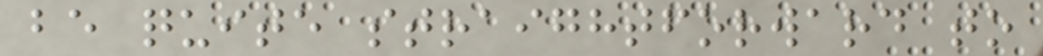be quite straightforward to
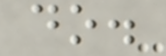do.
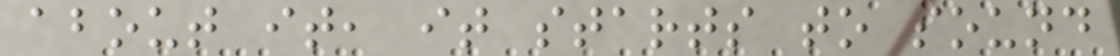about it, it starts to sound
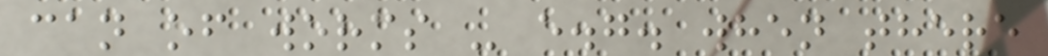can of worms - e.g. when there
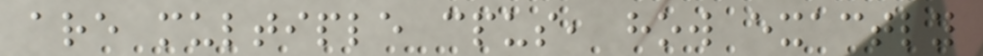are multiple cpus, how exactly
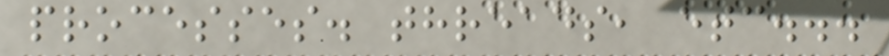processes. threads, etc...
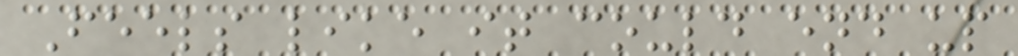Feels like it could end up
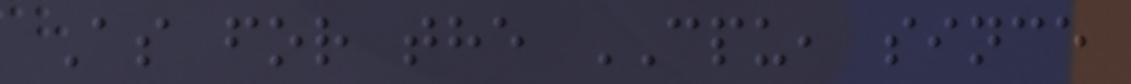As for the CPU, since
